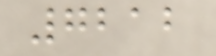7212
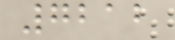7212
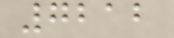7212
